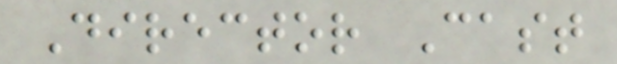Director Cast
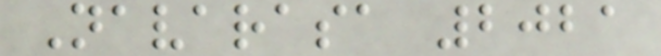Navarasa 2021
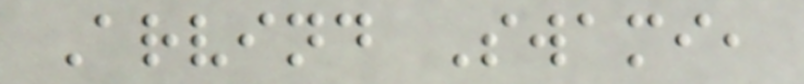Arvind Swami,
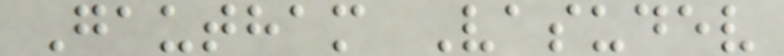Gautham Vasudev
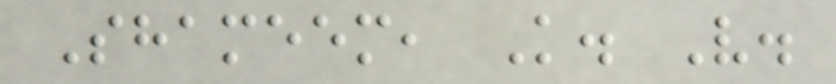Shameem, K. V.
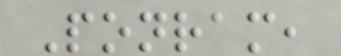Ponram,
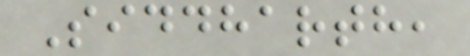Siddharth,
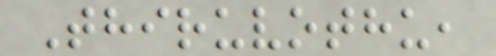Thiruvothu,
